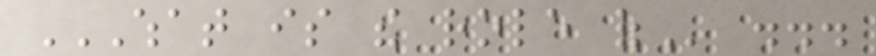WHAT IS THE ROLE OF ...
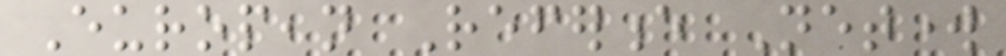European Reference Network
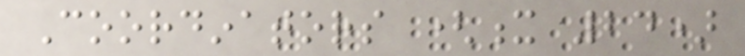Coordinators (x 24)
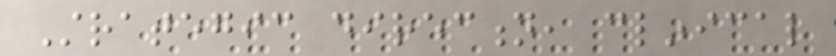Strategic direction, clinical
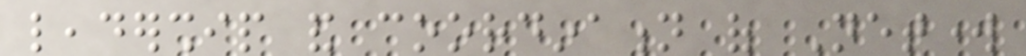leadership and coordination of Network
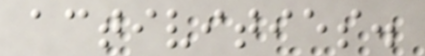activities.
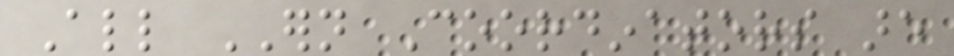All ERN Coordinators are
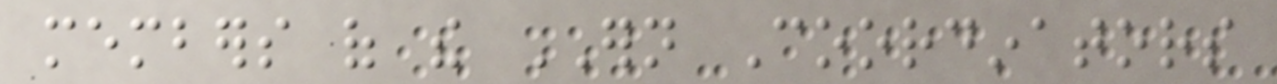members of the ERN Coordinators
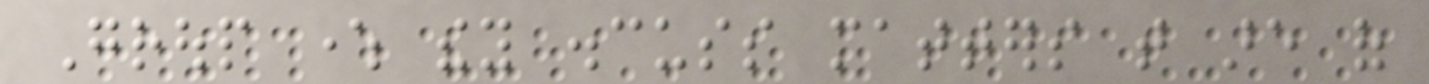Group where they discuss matters that are of
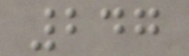247
